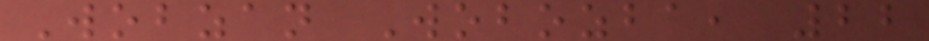Wobzan Wobozba, 22
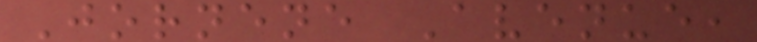Jornene Avenue,
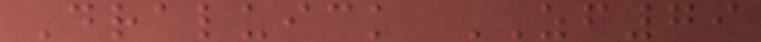Draluick ZF79
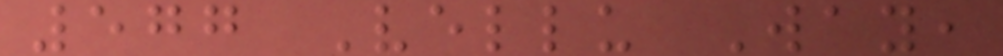577 Vellu Way,
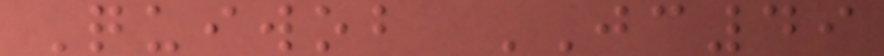Quiwob JC49
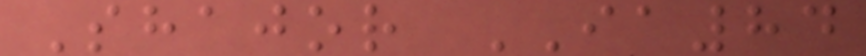Shajor IA84
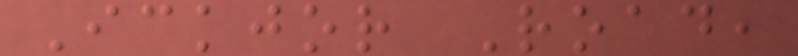Ickjor Road,
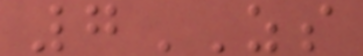7ZS
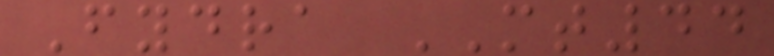Fydra MT44
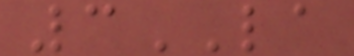3LA
